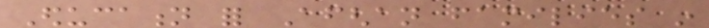Education for Afghan families in
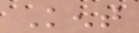Kent
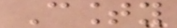County
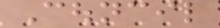Council
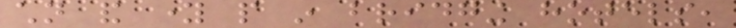children and young people in bridging hotels,
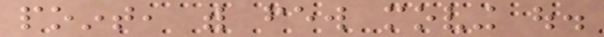point, with few moving out.
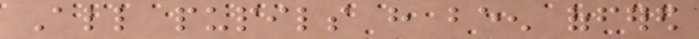All pupils have been offered
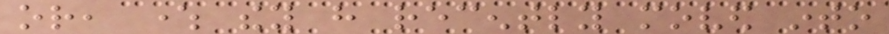or, where they have recently moved into
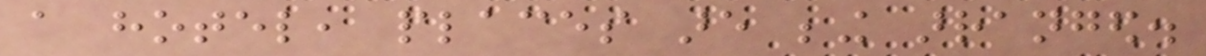a hotel, places are being arranged.
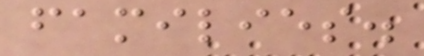families.
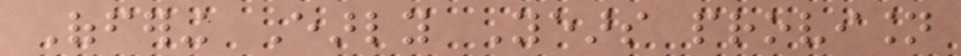Offering Early Years provision
